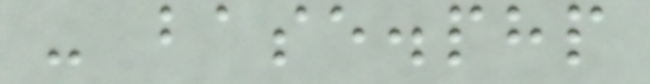- base.php
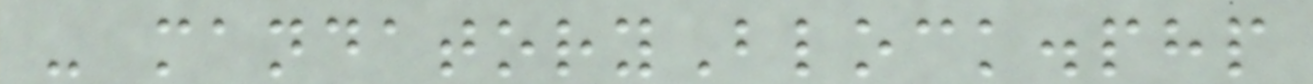- mandatoryBlock.php
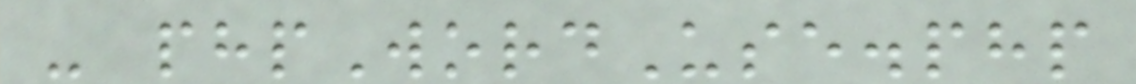- phpWordUse.php
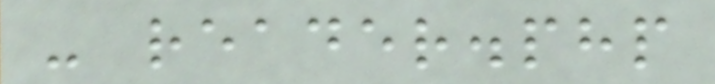- reader.php
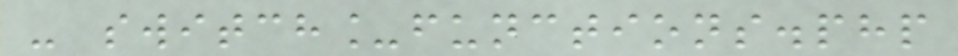- switch_functions.php
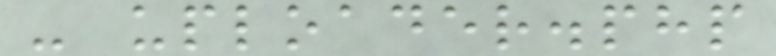- uploader.php
